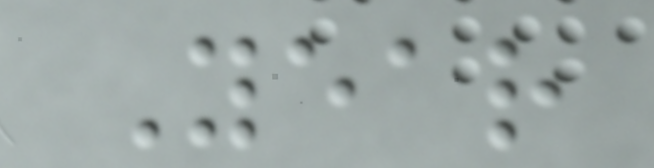Year
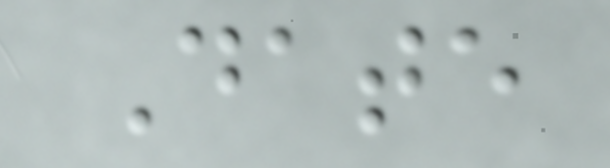Date
